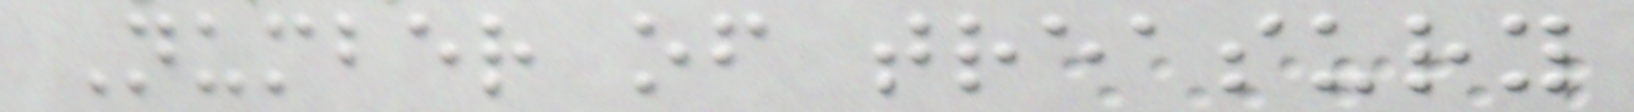Number of treasury
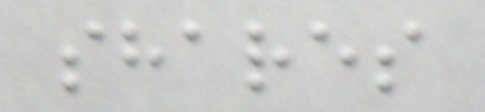shares
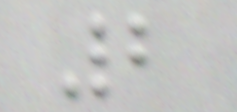2
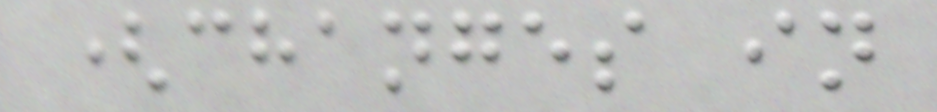(changes in
